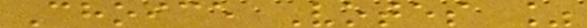Choice Votes %
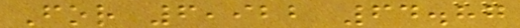For 6,922 64.87
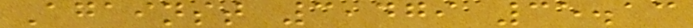Against 3,479 35.13
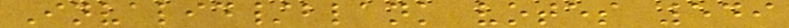Invalid/blank votes 549
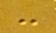-
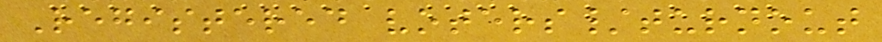Registered voters/turnout
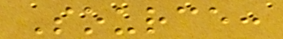Source:
